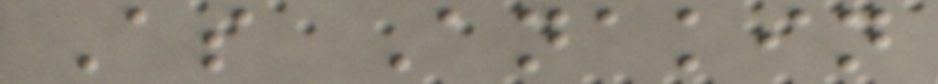As Anakin
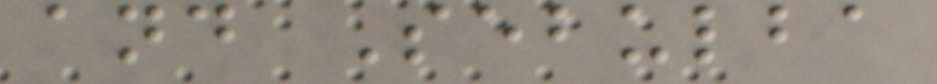and Sebulba
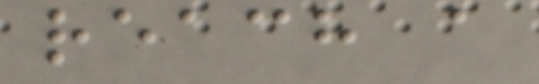reach a
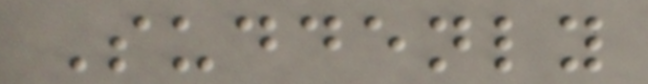Suddenly
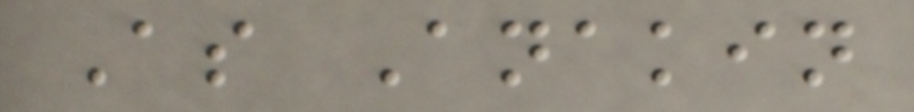As Anakin
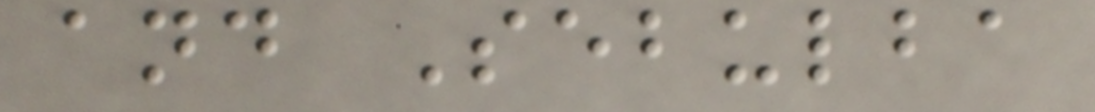and Sebulba
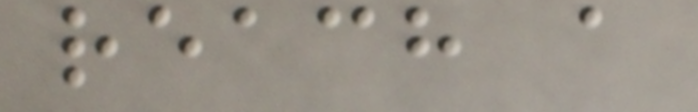reach a
